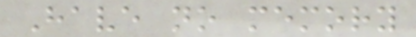Have no memory
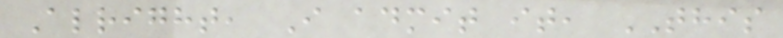Alright, I admit it, THIS
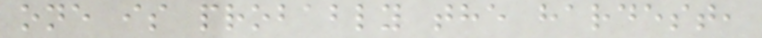one is probably the hardest,
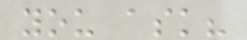you ask?
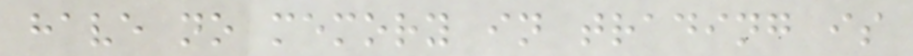have no memory in trading is
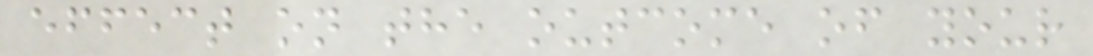effect on the outcome of your
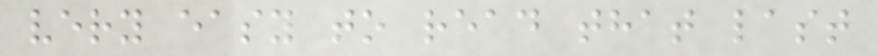very easy to read that last
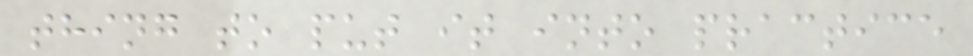thing to put it into practice
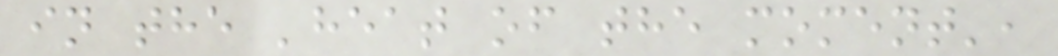in the 'heat of the moment',
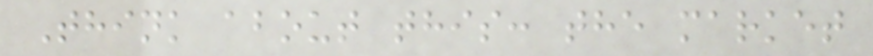Think about this: the market
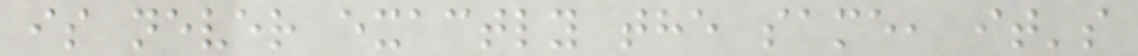is never exactly the same, it's
